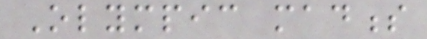Olympic madness
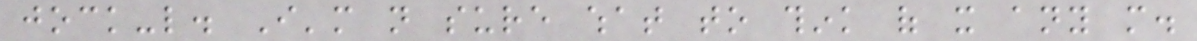jock-like. I'm not sure what to think of it any more.
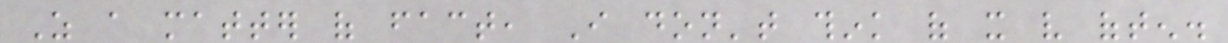As a matter of fact, I don't think of it very often.
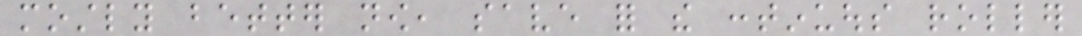mostly better now, save for the continuous roller
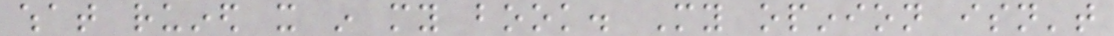what ruined it in my book. My opinion isn't
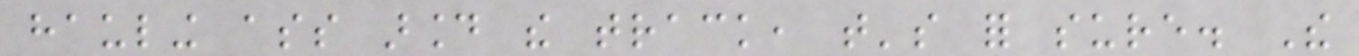hauling ass around the track, that's for sure. The
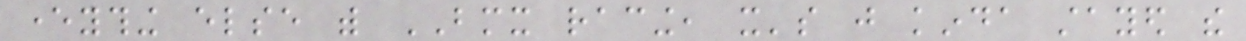everything else with BMX racing, it's just kinda stayed the
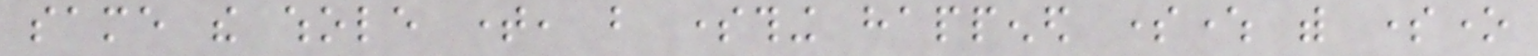same the whole time, but something happened somewhere with someone
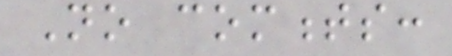No comments:
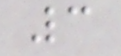3
